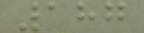187
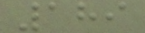189
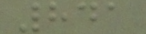841
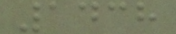1438
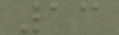13
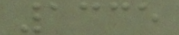1335
